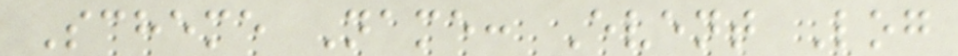Scheme Name: Event Log
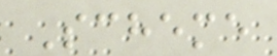Scheme
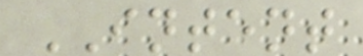INTENT
